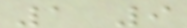1 9
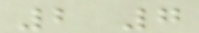2 7
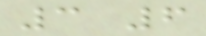3 6
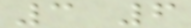3 6
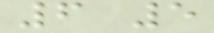6 5
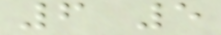6 5
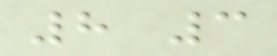8 3
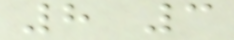8 3
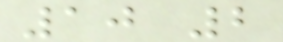10 2
